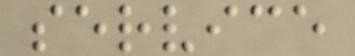service
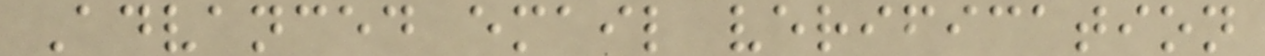Advanced email verification
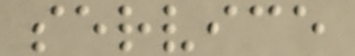service
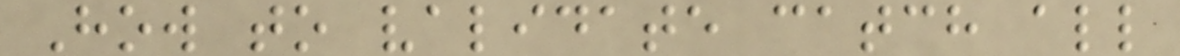How to validate catch all
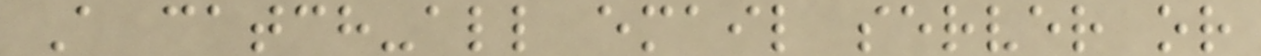A catch-all email server or
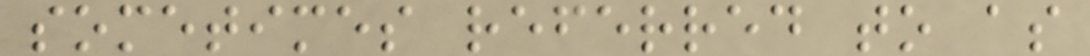sometimes referred to as
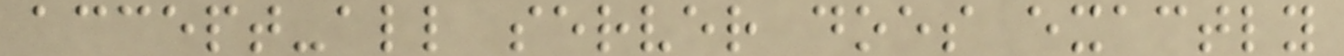accept-all server does exactly
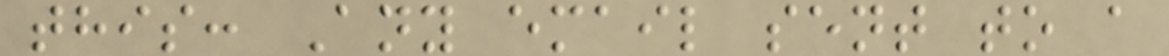this: Any email sent to a
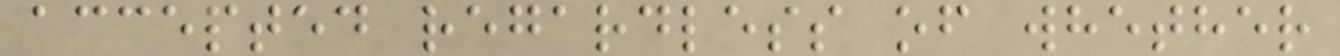accepted regardless of whether
